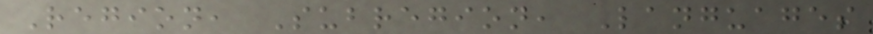Region, Subregion, Languages
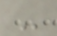-
